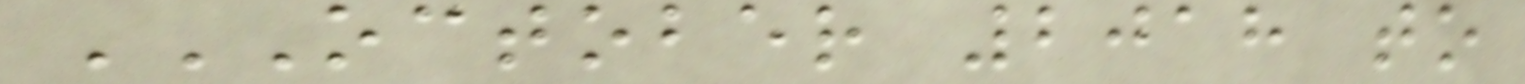OCTOBER 2018 TO
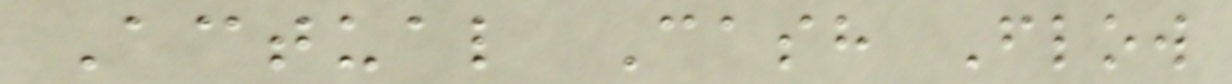Actual Cash Flow
